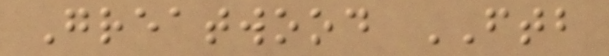Greatwood FTB
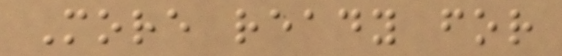More ready for
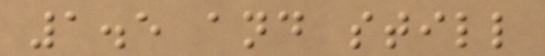1.5 and still
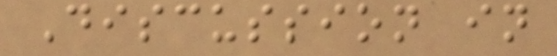Discussion in
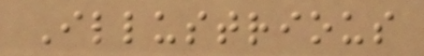Illustrious
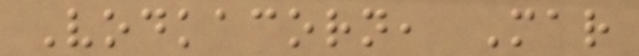Vodkacorn, Mar
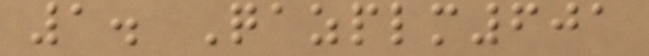1. Qazplm601
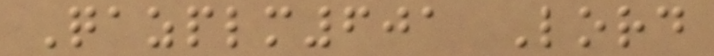Qazplm601 Lord
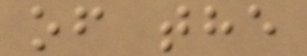of the
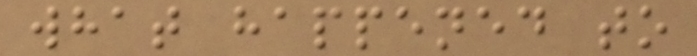what happened to
